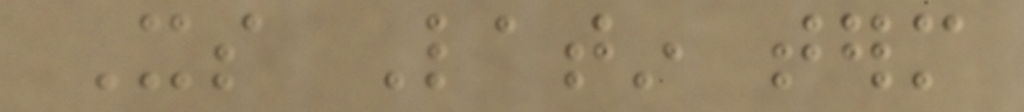Its Latin term
